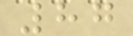87
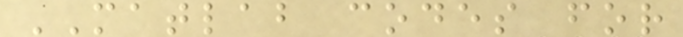MATLAB codes for
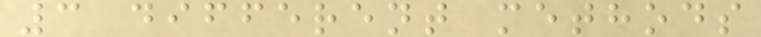3 different methods
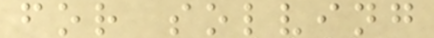for solving
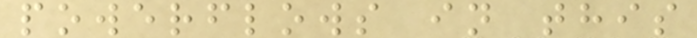powerflows in this
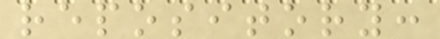repository:
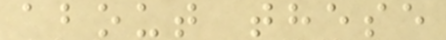about these
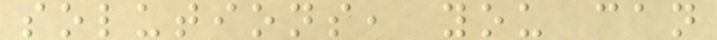solutions, you can
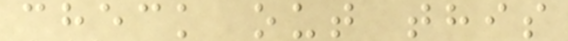check out this
